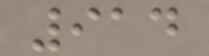914
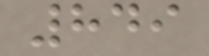849
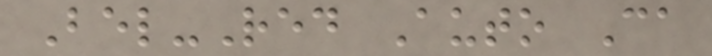Bel-Red Auto Ca
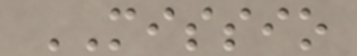MISSIO
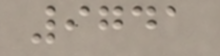9741
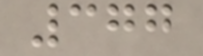377
